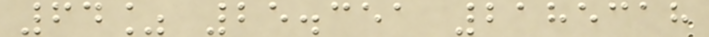64% 25.351 2185318
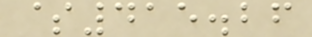$415.26
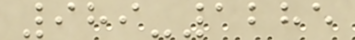989-1285
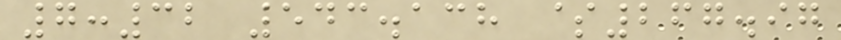7:32 543.138 $267.97
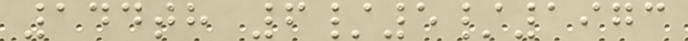144th 6/5/1973
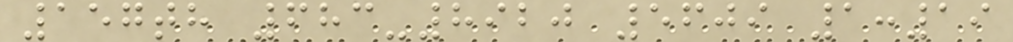157th 683-8920 5609 1:19
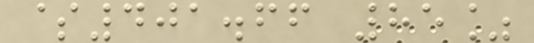$401.66 85%
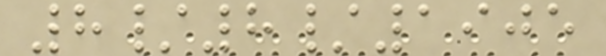8/8/1905
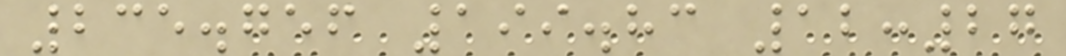235.756 199.83 12:27
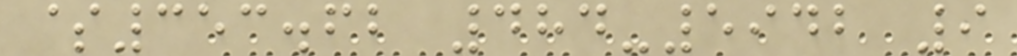$353.62 484-5942 9
